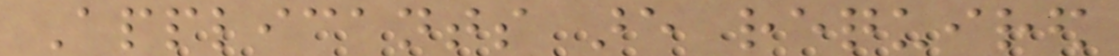Applicants are required
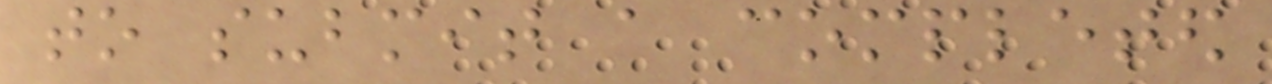to submit a completed
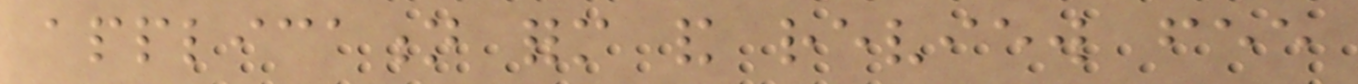application form and review fee
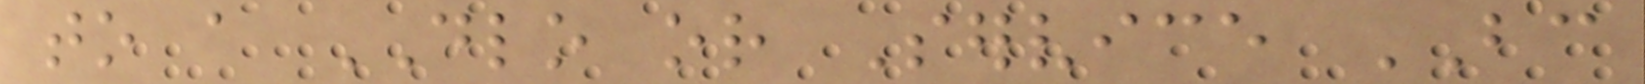to a DLO or Service BC
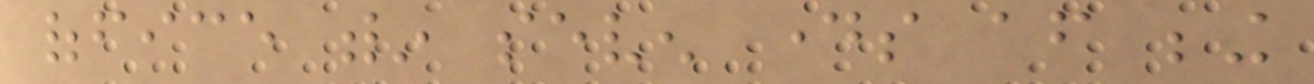office within seven days after being
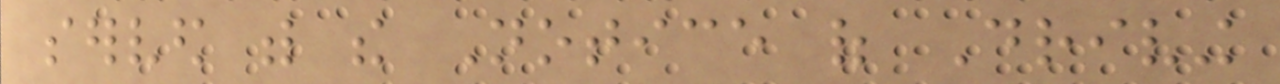served with the Notice of Driving
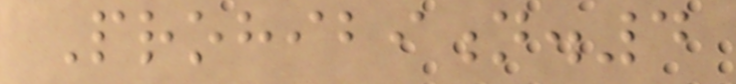Prohibition.4
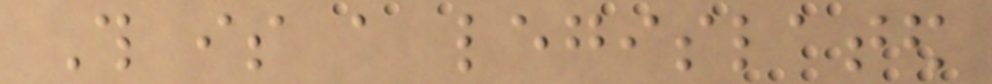This is a legislated
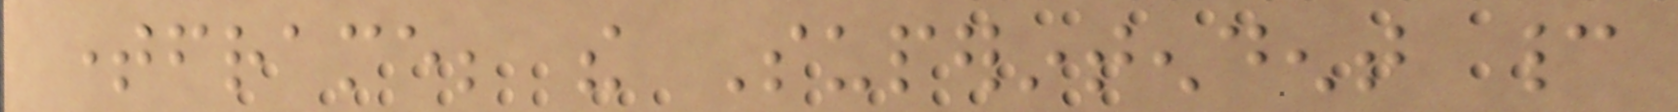timeframe; the Superintendent cannot
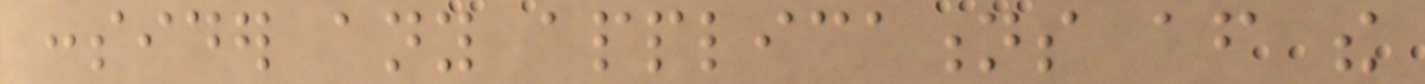consider any applications after the
